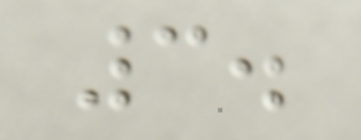3.
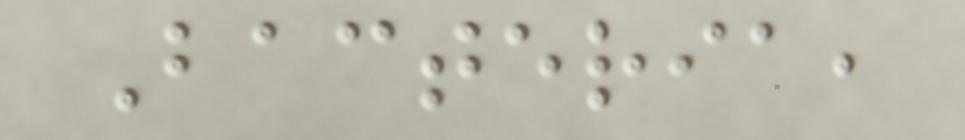Bacteria,
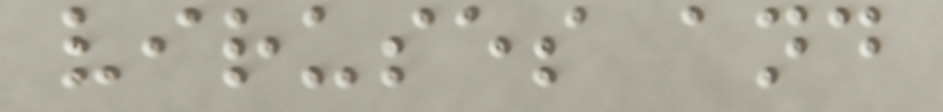viruses and
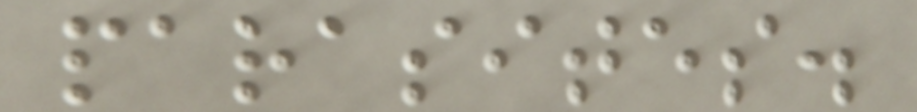parasites.
